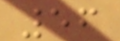56
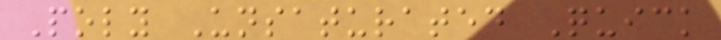Poly Unsaturated Quick
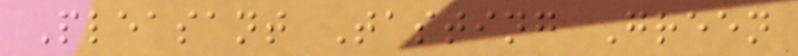Pleasant Tasting Green
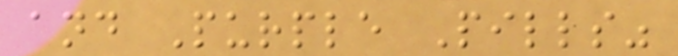and Purple Pills"
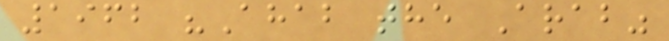1962 "Ahab the Arab"
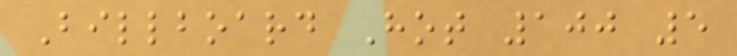Billboard Hot 100 5
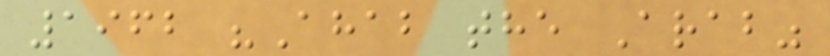1962 "Ahab the Arab"
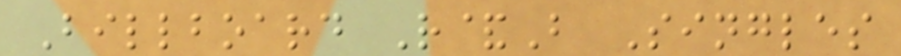Billboard R&B Singles
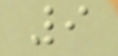9
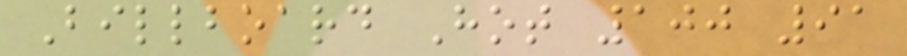Billboard Hot 100 91
